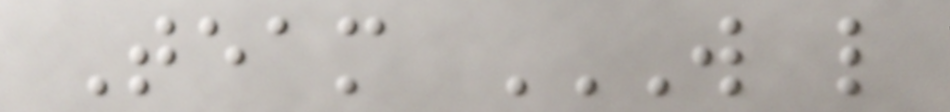Team W L
